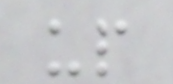up
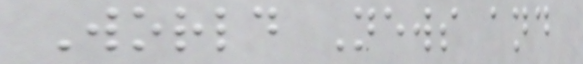World News and
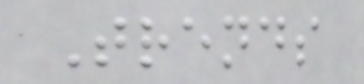Trends
